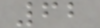62
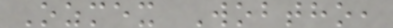Ozmex Wobtho,
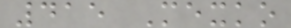415 Mexko
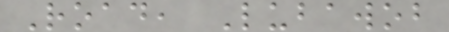Road, Lubawob
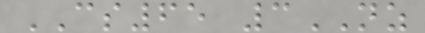CS65 3NZ
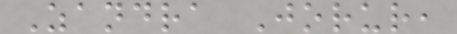Zandra Jorur,
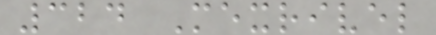324 Mexrivel
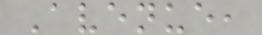Avenue,
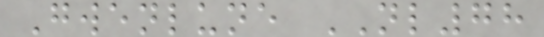Gwenlune NL78
